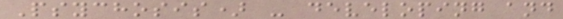Psychosis) - developing and
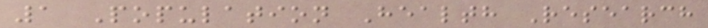1 Population Health Research
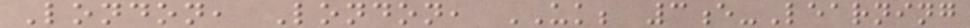London, London, UK; 3e-Learning
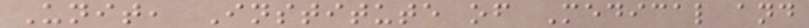Unit, Institute of Medical and
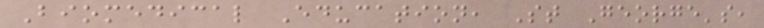Biomedical Education, St George's,
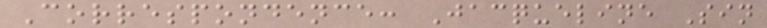Correspondence: Jacqueline Sin
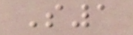S1
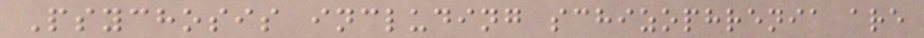Psychosis including schizophrenia are
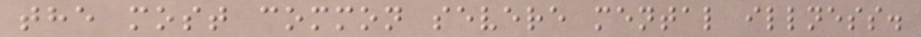the most common severe mental illness.
